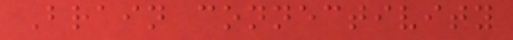Brain connectivity
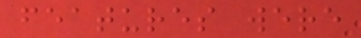features were
